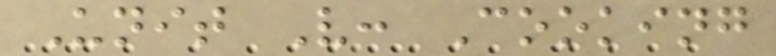Unit V: Cooking
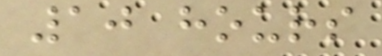10 hours
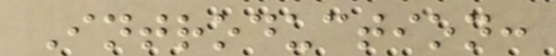Introduction:
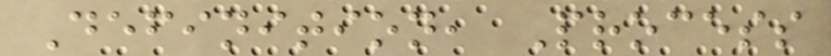Definition, Process
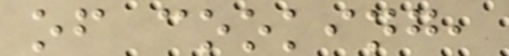of cooking,
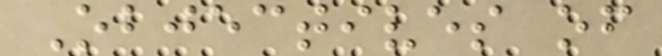Objectives of
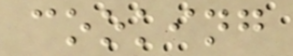cooking
